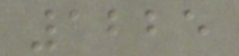1225
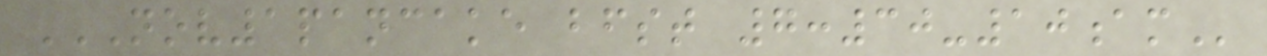NOV1PANCAKE BFST 7:30-10AM
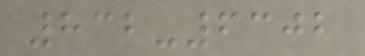832-6302
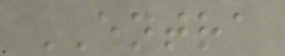ENTRA
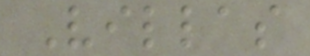Villas
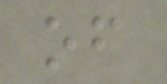of
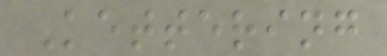Kettering
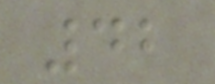42
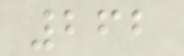262
